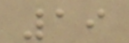19
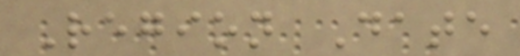Region Date
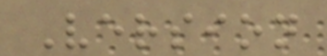Version
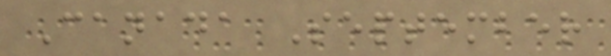Canada September
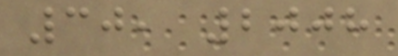30, 2008
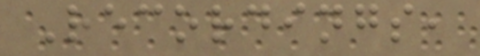Recordings,
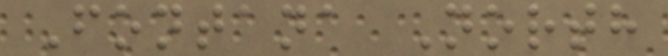Fontana North
